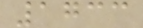1733
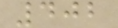402
